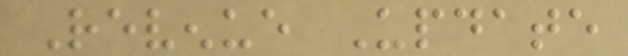Revenue Update
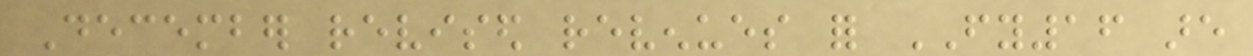December revised revenues for FY16 are
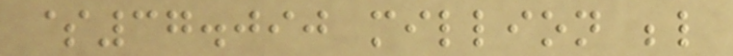$37.090 million below
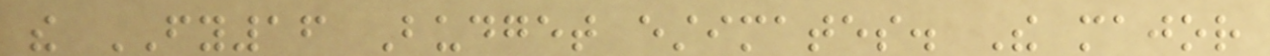the FY16 Budget estimates. The major
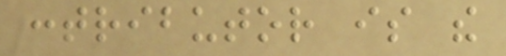contributor is the
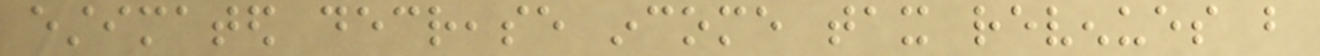estimated decrease income tax revenues but
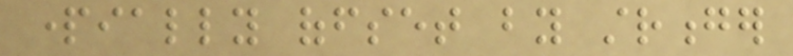partially offset by stronger
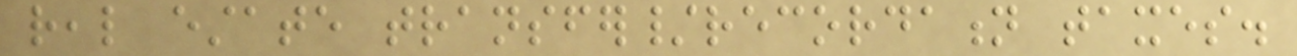real estate transfer/recordation taxes.
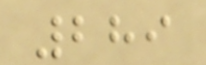289
